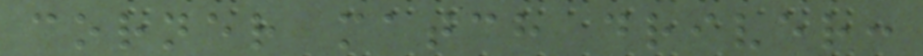corner match driver:
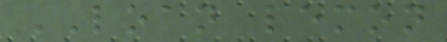LOAN lemon
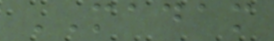MADAM
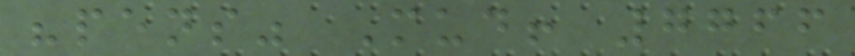"pens" Mud! 7766
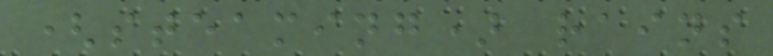(steaming) rains
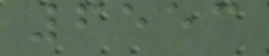6553
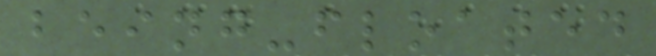being-floated
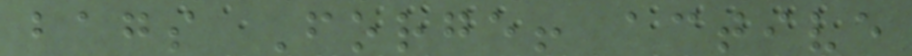bags Forge! active
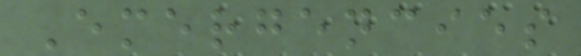Emergencies
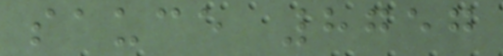sauce 8757
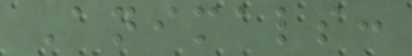Animals:
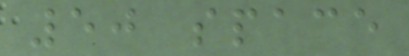50 space
